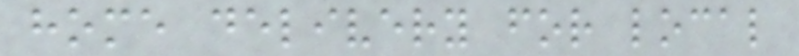home delivery for local
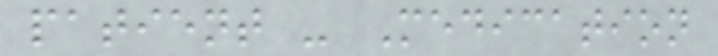patient - Medication
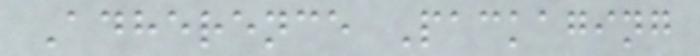Adherence Packaging
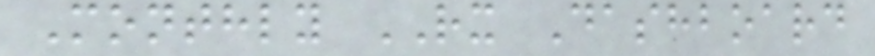Monthly RX Dashboard
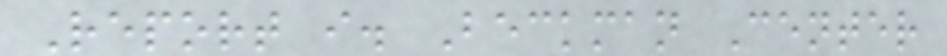Report i. Beckman Center
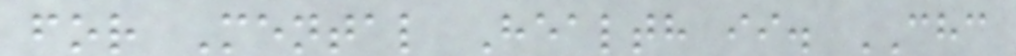for Mental Health ii. CHC
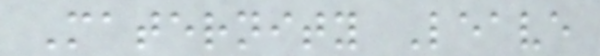Maternity Leave
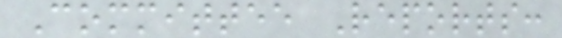Committee Reports:
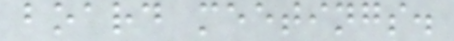board meetings.
